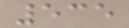535
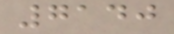7140
